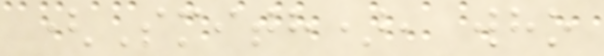(Smith), who
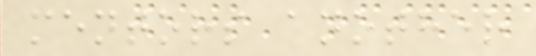mentors another
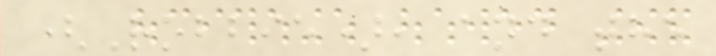(Robbie), and the
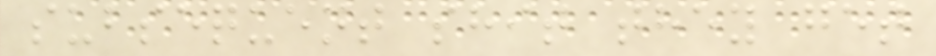subsequent shit they get
